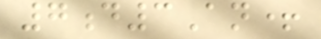7d3An+
